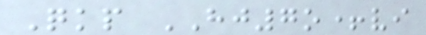Qkp HJ7o+vi
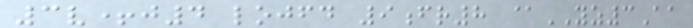3v+j4 lojfd 9fr8 @YZ3Aa
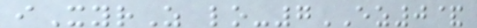iXyrZ lo-7EZ0&
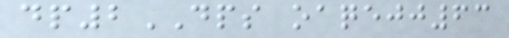dp2DPS oaqejj63
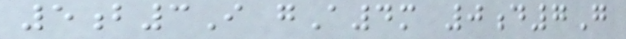5b3I gA4m 0d7G
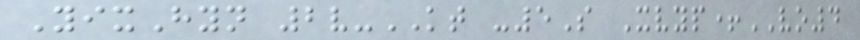YixHyn 2v-KT -5S Xvyp+VO4
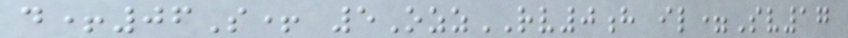d+06S+ 5OzzRV0h il=Sv17
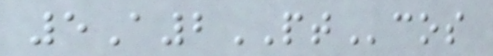5A2PTcos
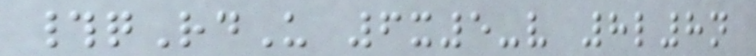#qRdU 6x5-v 8l8n
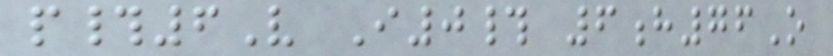p#6V I0# 6h76O
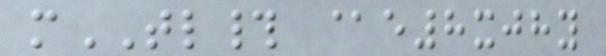mTL# @e8xjhy
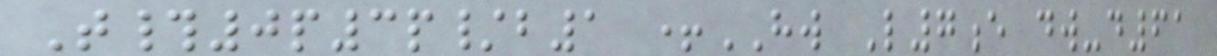T#0p3p/b1 +HW L7e dw-d61
